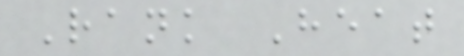Rank Heat
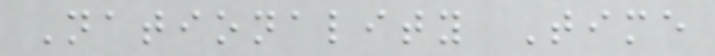Nationality Time
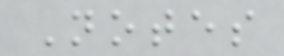Notes
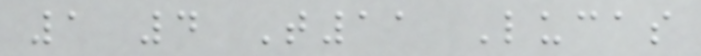1 4 T11 Lucas
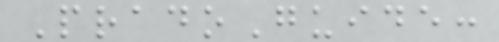PradoGuide:
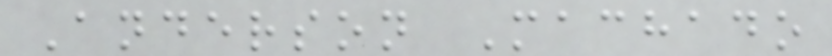Anderson Machado
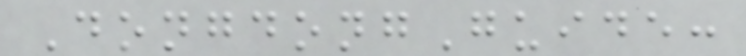DongdongGuide:
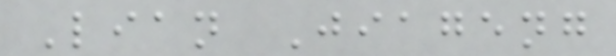Lian Jiageng
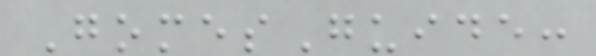GomesGuide:
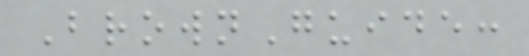BrownGuide:
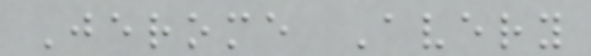Jerome Avery
